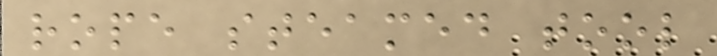rope steamed tool
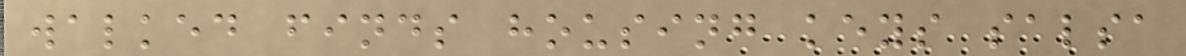walked finds housing keys salsa
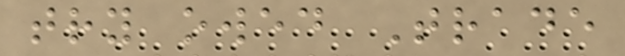try owed Trade
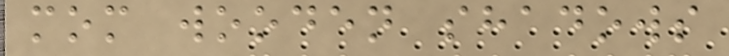mom wooden shadows
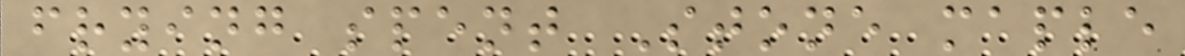frying spent Stone maple
